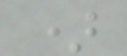)
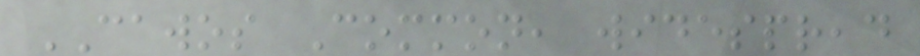CAWOS Common, widespread
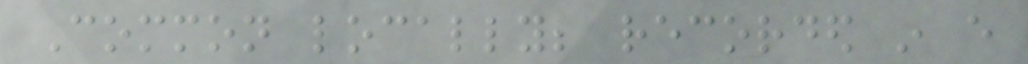Common locally; recorded in every
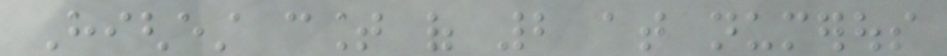Highest count of 2 at numerous
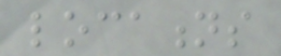locations
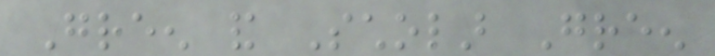Green and Scholar Green
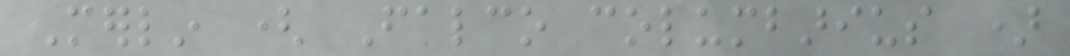Merlin ( Falco columbarius )
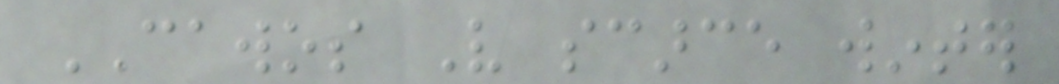CAWOS Very scarce winter
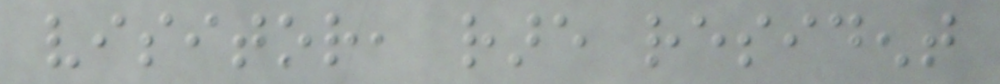visitor, rare resident
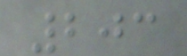203
